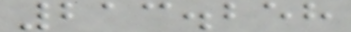213.258
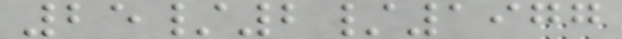25/2/1977
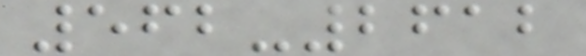562-2612
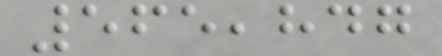565,847
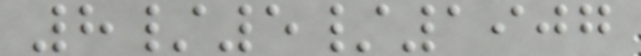8/5/1907
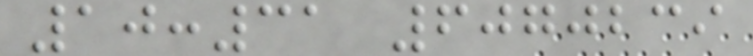10:31 6070239
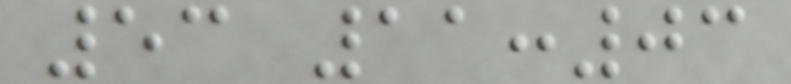53 11:03
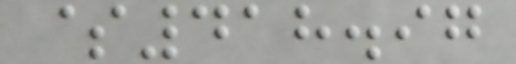$418.97
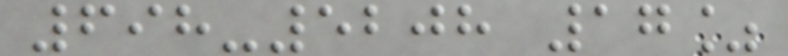698-5208 17%
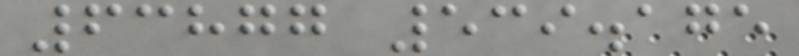63877 539.175
